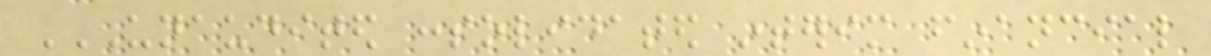UNAUDITED CONSOLIDATED INTERIM FINANCIAL
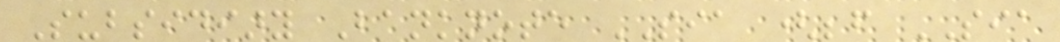Subsidiary Banknote SIA (before SIA
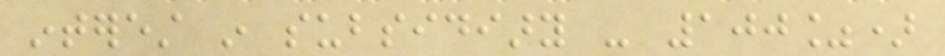interest in subsidiary - 100%)
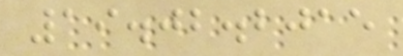19.02.2015
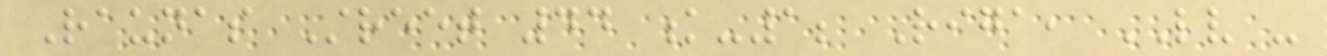Raunas Street 44 k-1; Riga, LV -
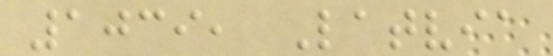1039, Latvia
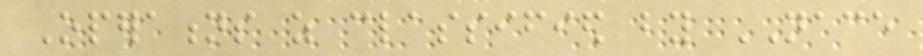Operations as classified by NACE
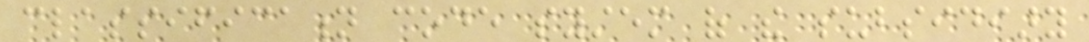classification code system of the subsidiary
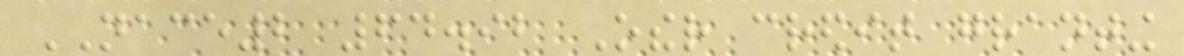NACE2 64.92 Other credit granting
